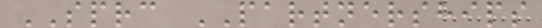SPRC PARTNERSHIPS
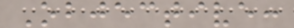Objective:
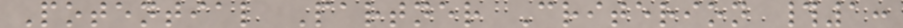Potential Partner Criterion #1:
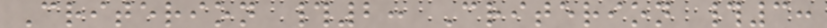Criterion #2: Criterion #3:
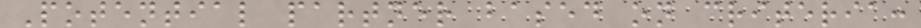Potential partner based on criteria:
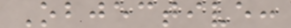Objective:
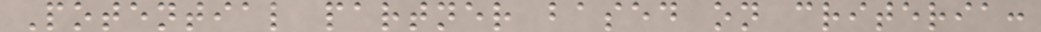Potential partner based on criteria:
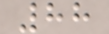88
